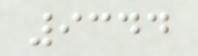9344
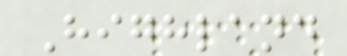Highland
